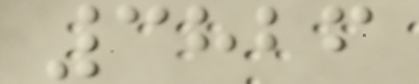3826
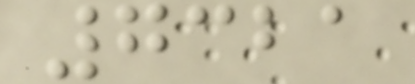7321
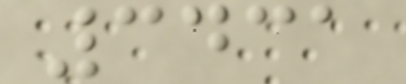3431
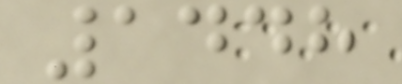1448
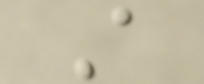A
